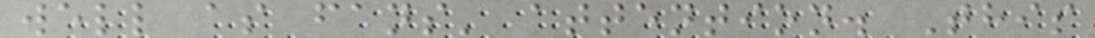well as fans' attention. This
